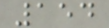154
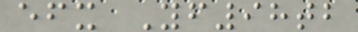efx Yf98tb
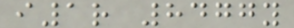i1r 8477y
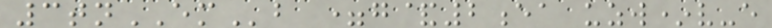3tnEMb =g&2ea uzw*v-e
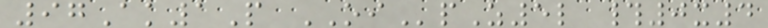97Ak1P OIpZ5l #0x4
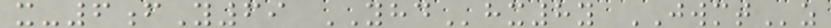x-6fY69 YHDhx8y JWMTz
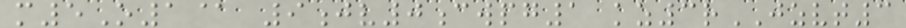m5O1@ 9jv0cwpg1 kz3rJZVT3
